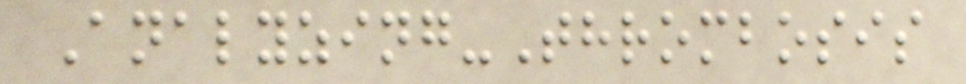Analyzing-Thrombosis
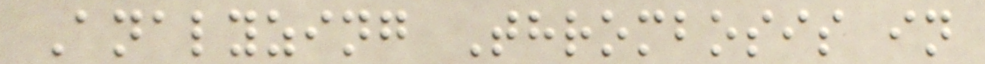Analyzing Thrombosis in
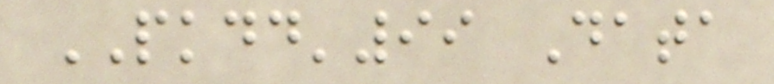PKDD'99 Data
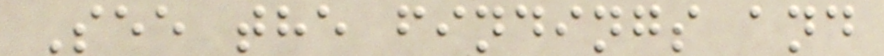See the findings and
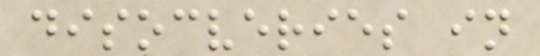disocveries in
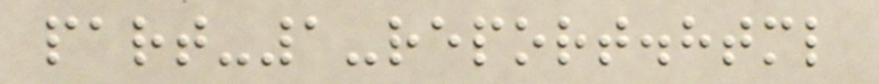part-1-report.html
